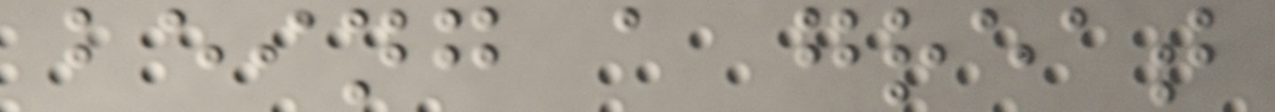being a great
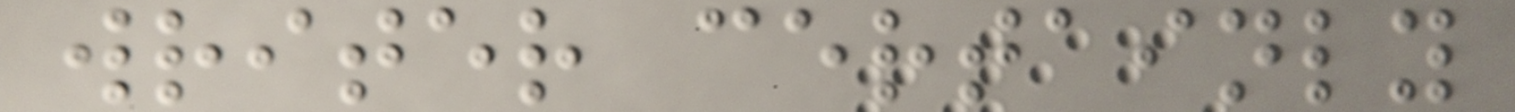writer certainly
